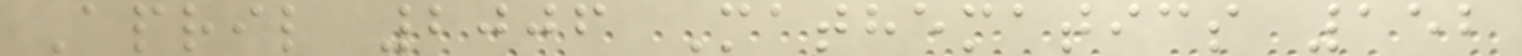April 2006 Mathematics 152
